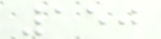150
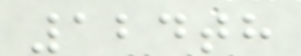124th
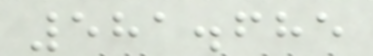581.685
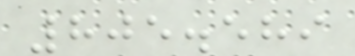805.589
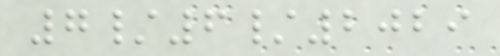7/6/2029
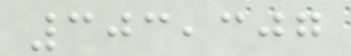303,307
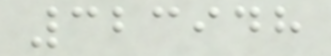323948
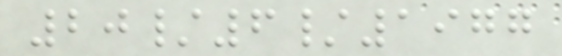20/6/1977
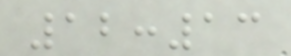12:13
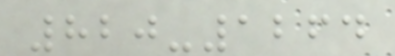820-1264
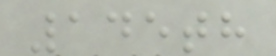145th
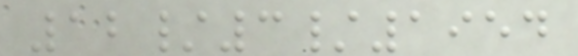12/3/1954
